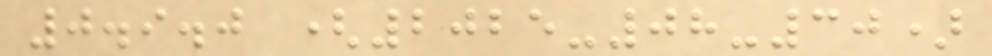0.9.0 (2025-08-30)
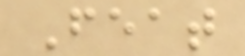Feat
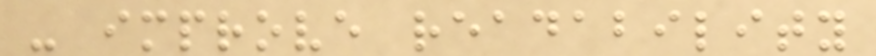- improve readability
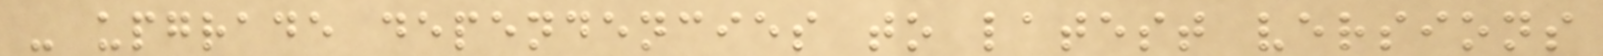- upgrade dependencies to latest versions
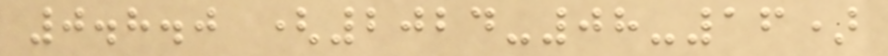0.8.0 (2024-08-16)
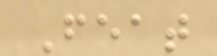Feat
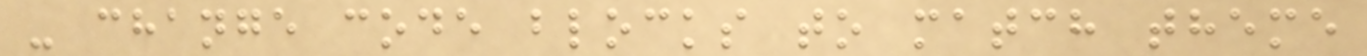- change code blocks to match theme
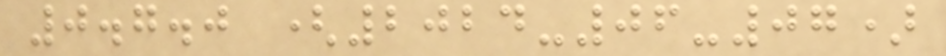0.7.0 (2024-06-07)
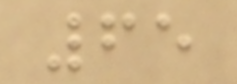65
